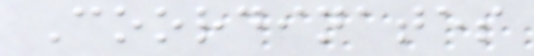Coordinates
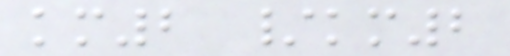km2 /km2
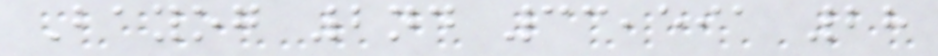Bayog 2nd 33,591 28
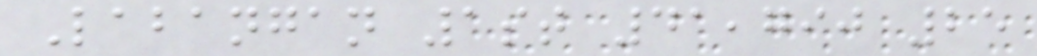Labangan 1st 41,790 25
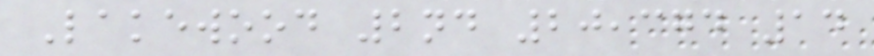Lakewood 2nd 20,374 14
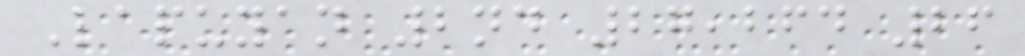Lapuyan 2nd 27,264 26
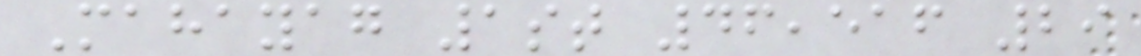Mahayag 1st 46,516 29
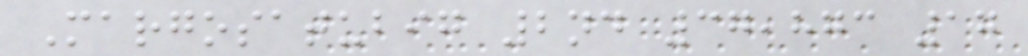Margosatubig 2nd 37,873 17
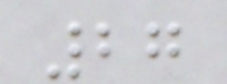27
